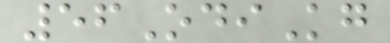56OdiKg
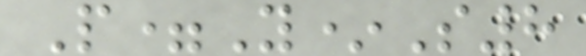P=Y*S8
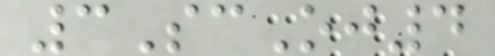3ScOj4
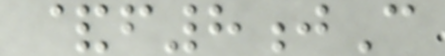&f8jC
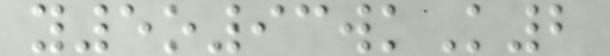y5o93wkK2
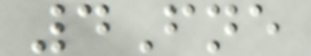4Fne
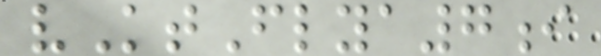vKtFlya7i
